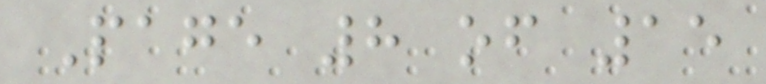Page 8 of 15
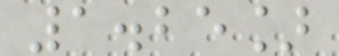1.25]
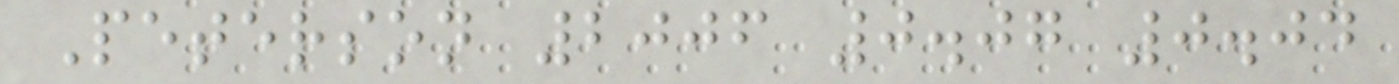Peterson 2006 0.07 0.04
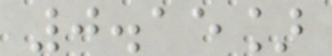0.15]
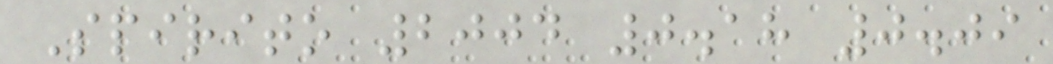Spirito 2004 0.18 0.09
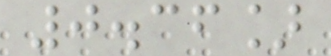0.36]
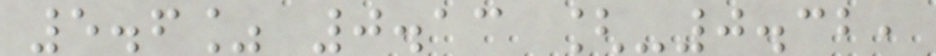5.6% 0.13 [-0.32,
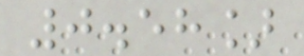0.58]
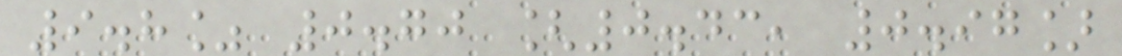9.8% 0.70 [0.43, 0.97]
